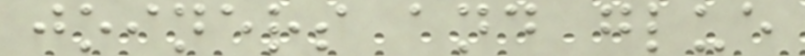joiners and glue
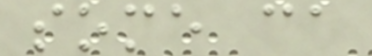some ca
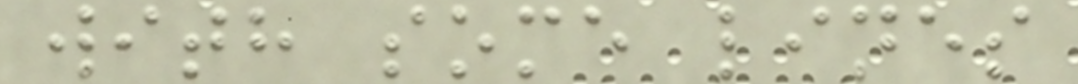with some lines
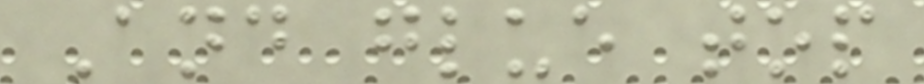And glue top
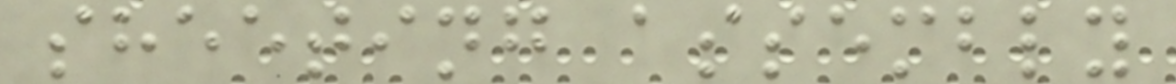sheeting assembly
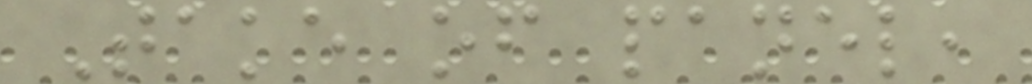Take of panel,
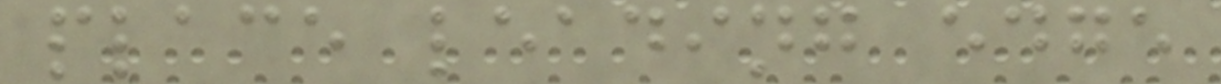place leading edge
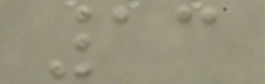13
